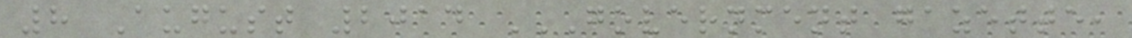8 August 2014 GOVERNMENT GAZETTE,
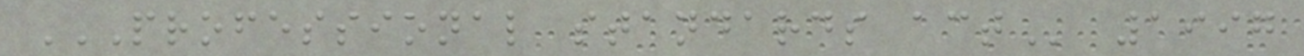PROFESSIONAL STANDARDS ACT 1997
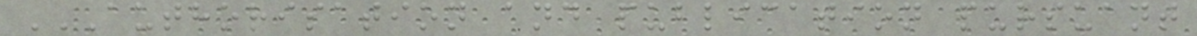AUTHORISATION AND PUBLICATION PURSUANT
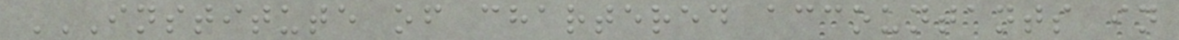INSTITUTE OF CHARTERED ACCOUNTANTS IN
